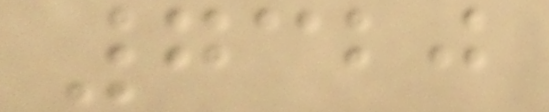7320
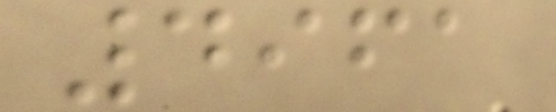4961
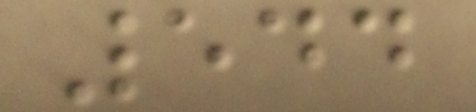544
